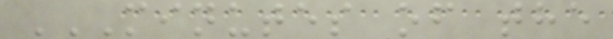MINUTES OF THE
